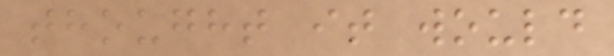thought it would
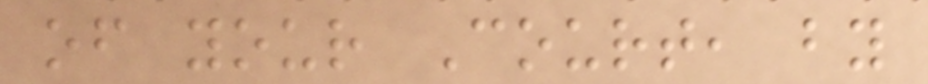of your Court, by
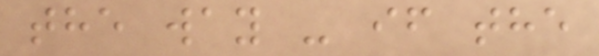the way - if the
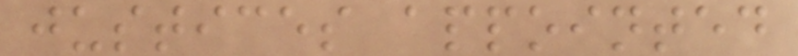justices appointed
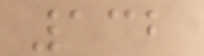132
